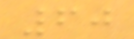60
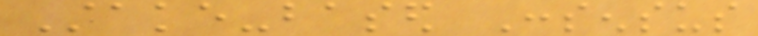Stake-based Consensus
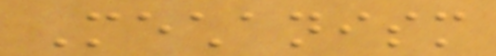Mechanism
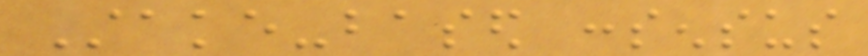Stake-based consensus
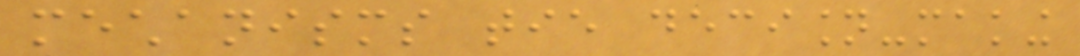mechanisms tie decision-making
